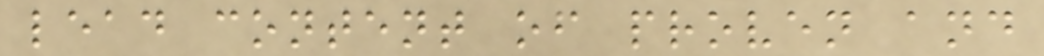lead content of proven and
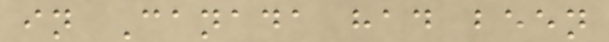in Canada had been
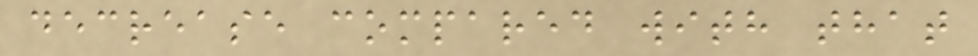decrease compared with that
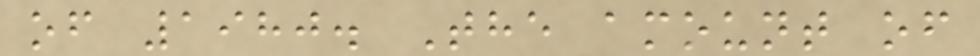of 1980. The amount of
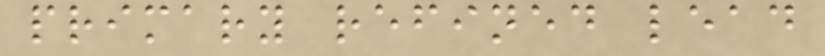primary refined lead
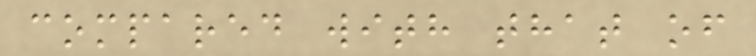compared with that of
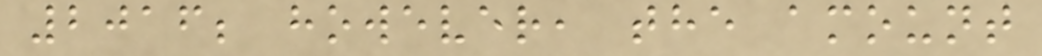2016; however, the amount
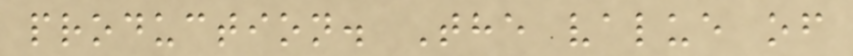production. The value of
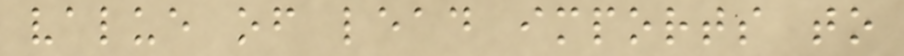value of lead imports to
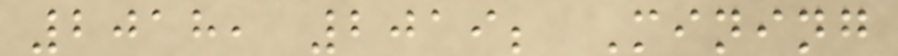2018, 2019; Mining
